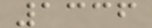1336
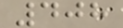408
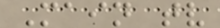Main tv
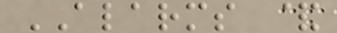ALARMS &
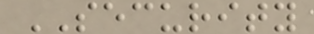SECURITY
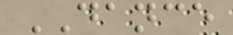DANCE
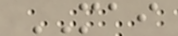MAI
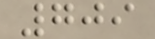709
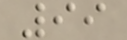99
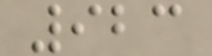923
